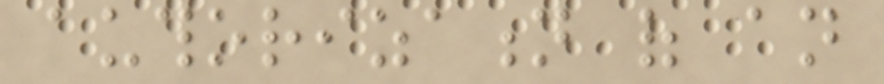authorization of an
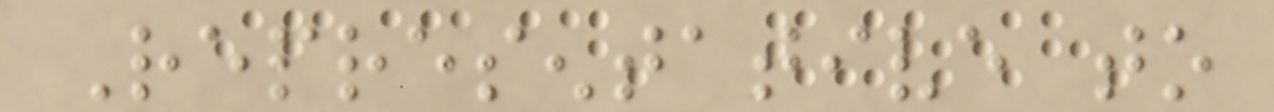Representative to
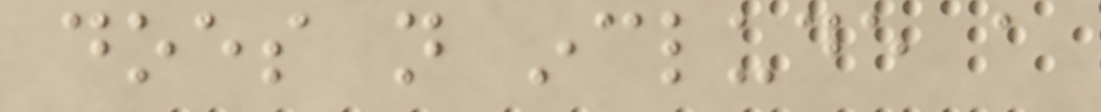does not include a
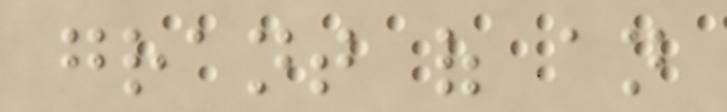grant of an
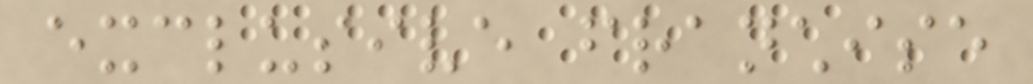exclusive franchise
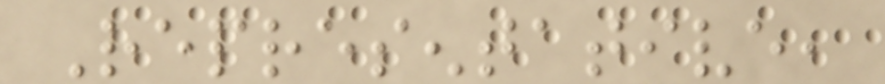Representative,
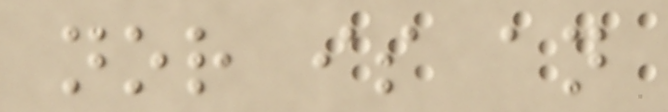nor is an
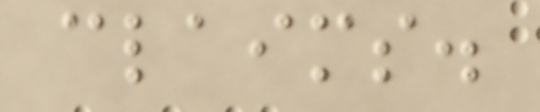claims.
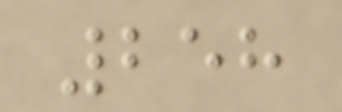258
